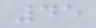45
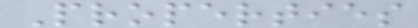Properties
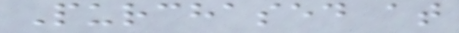Purchased at
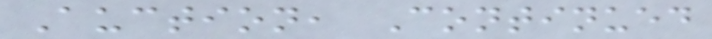Auction, Continued
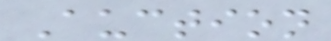Auction
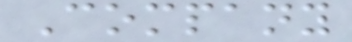Company
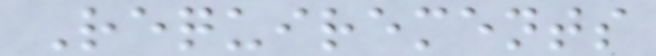Requirements
